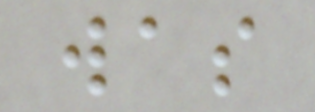was
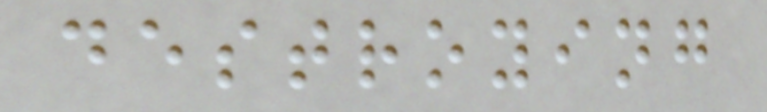destroying
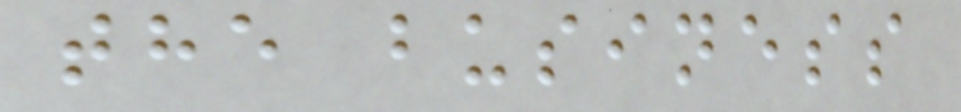the business
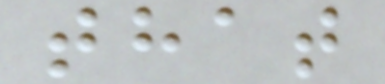that
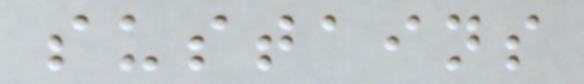sustains
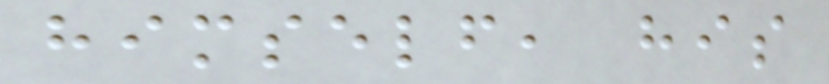himself, his
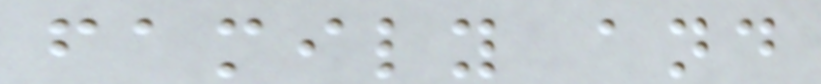family and
